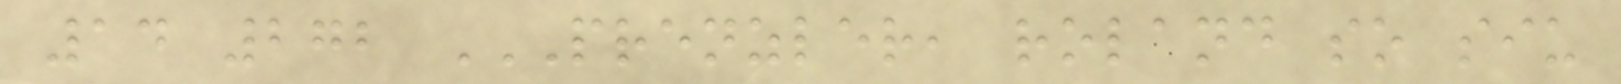14 272 PRENZLER, ROLAND SO SIU
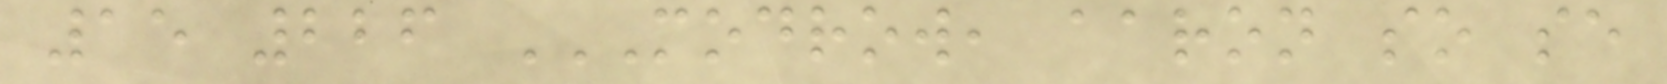15 226 MODROW, AARON SO SE
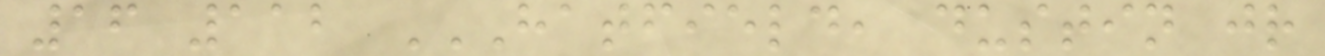16 112 HATFIELD, DUSTIN JR
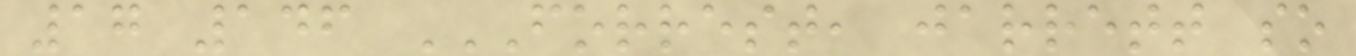17 146 FORREST, JARRETT SO
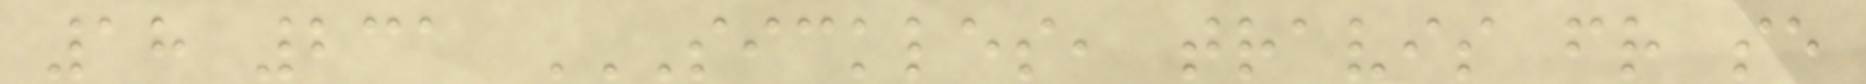18 231 SICKLES, TRAVIS FR SE
